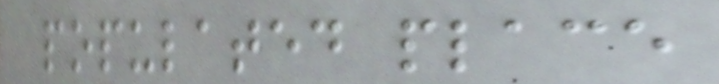populated place
